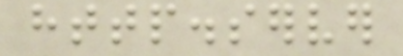http.server
